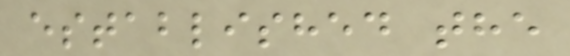established the
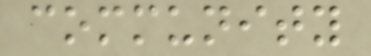community
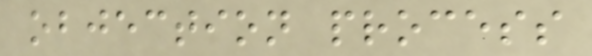objection process
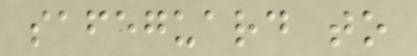safeguard to
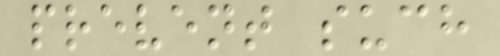prevent such
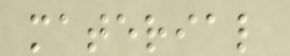material
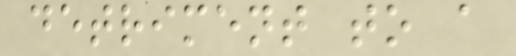detriment to a
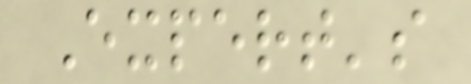Expert's
